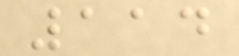114
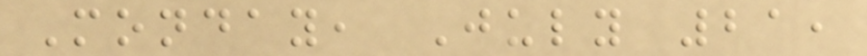Monday, July 21,
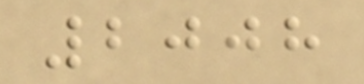2008
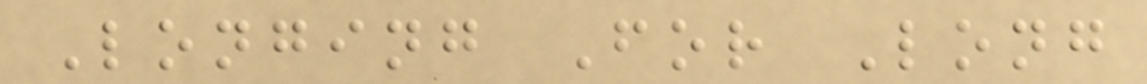Longing For Long
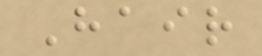Hair
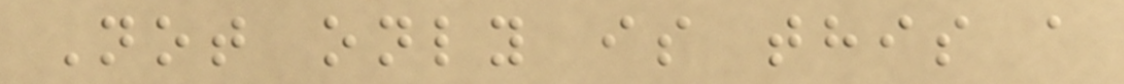Not only is this a
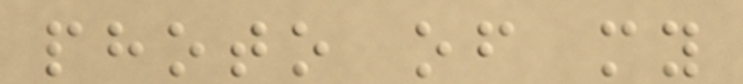photo of my
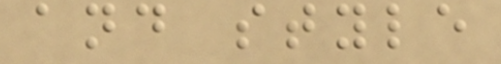and style
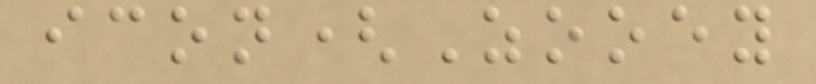icon(Zooey
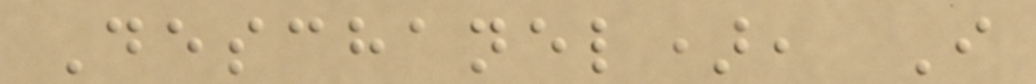Deschanel), I
